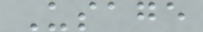Usage
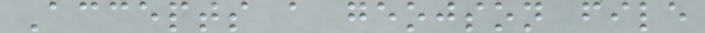Accepts a geojson file
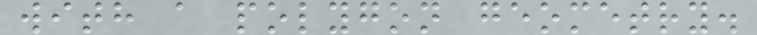with a polygon geometry.
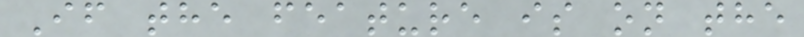If the feature is on the
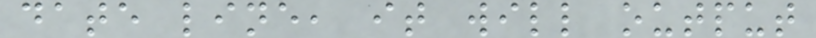date line, it will output
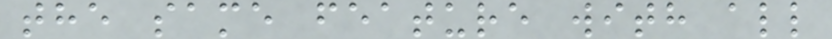the same feature with all
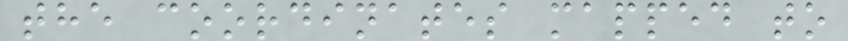the coordinates mapped to
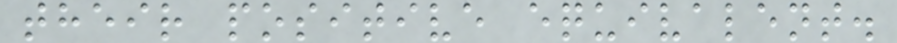their positive equivalent.
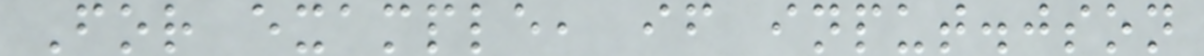For example, if input.json
